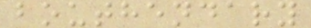bouthendary
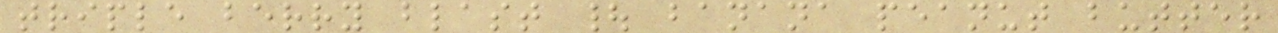triple berry blast | banana peanut butter
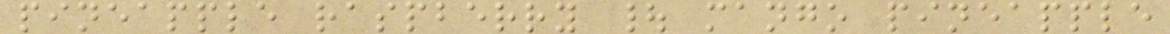pineapple raspberry | mango pineapple
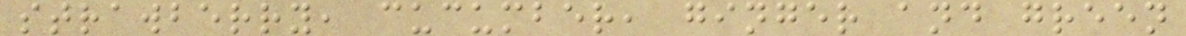strawberry, cucumber, ginger and green
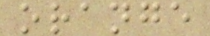orange
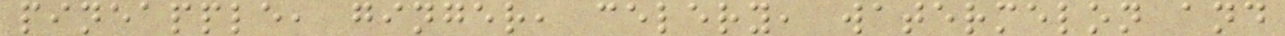pineapple, ginger, celery, watermelon and
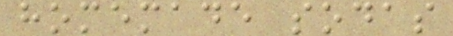homemade sodas
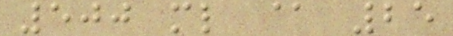500 ml @ 25
